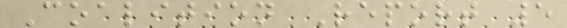Coalition Report 5
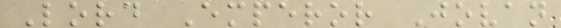Lord Emperor Jovan
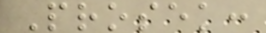Prosek:
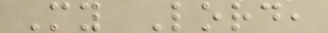My Lord,
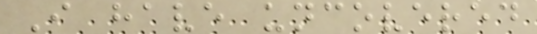I have uncovered
